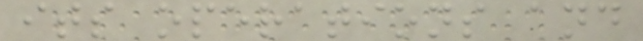its operations and
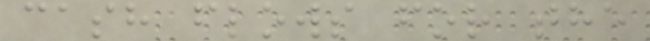cash flows for the
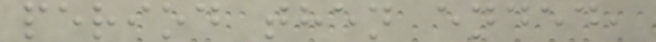period then ended,
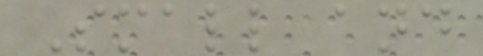Small and
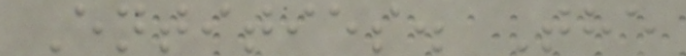Entities. The
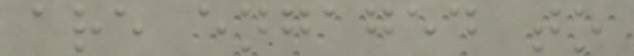are engaged to
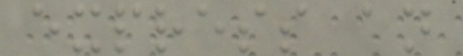express an
